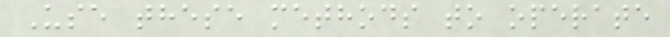Use these methods to operate
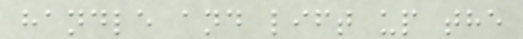handle and lift up the
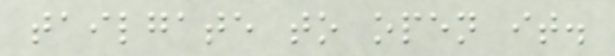tailgate to open it.
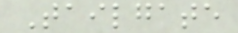Tailgate
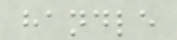handle
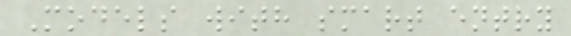Models with smart entry
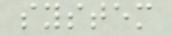system
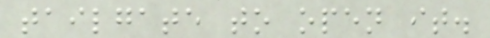tailgate to open it.
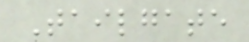Tailgate
